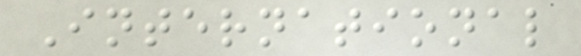International
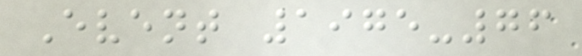Event 1975-76
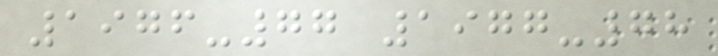1976-77 1977-78
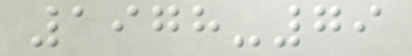1978-79
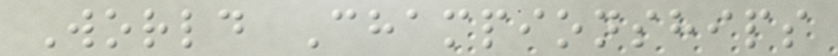World Championships
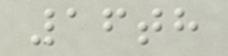16th
